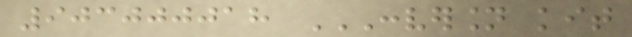903000018 CONVERSION KIT
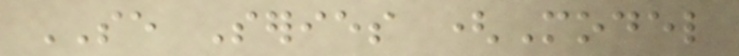SE Series (Model
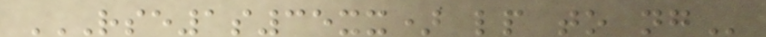RSE1S35XX) LP TO NG
